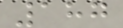187
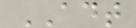ADT
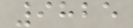9825
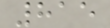815
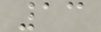13
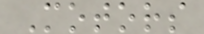Motors
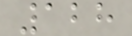128
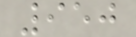950
